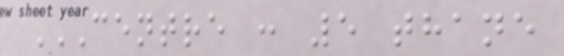CENTRE : 5 THANE
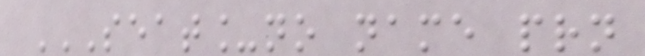SEAT_NO NAME PRN
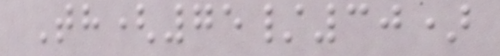Th(75/30)
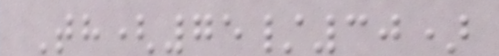Th(75/30)
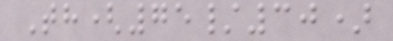Th(75/30)
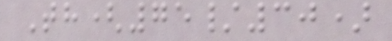Th(75/30)
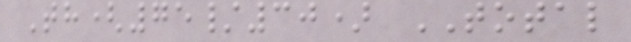Th(75/30) TOTAL
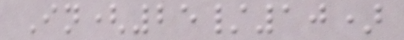In(25/10)
